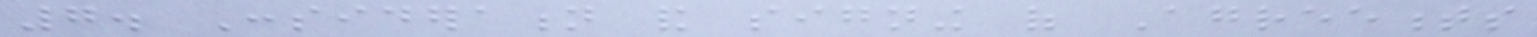7. Consideration and signing of Agreements
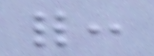for:
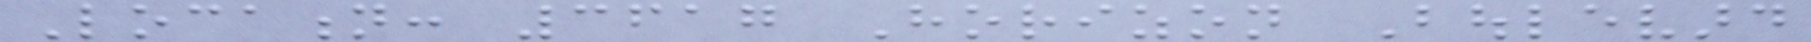Location: 3617 Horizon Boulevard
